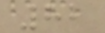82
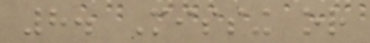8. Missing or
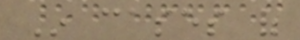In cases of
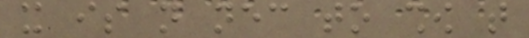it is not necessary to show that
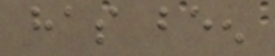has been
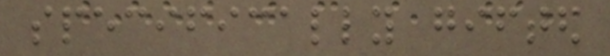specifically gifted
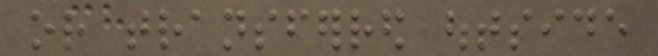or transferred outside
